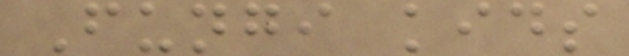Fungi kids
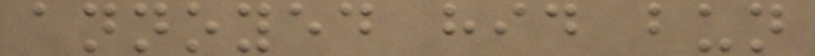annoyed hid bun
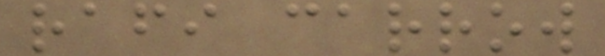rafi carrow
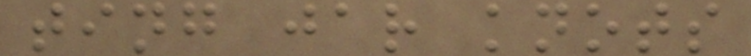ting jar knots
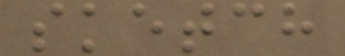sketch
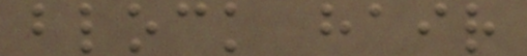block hair
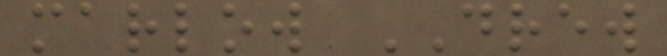marlow DREW
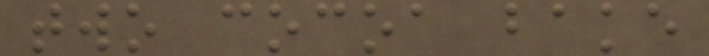two cocoa bake
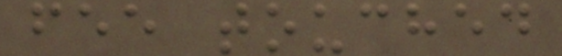fee touched
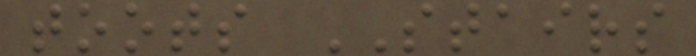toots STAIRS
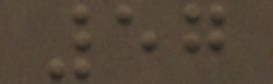57
